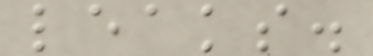leaks.
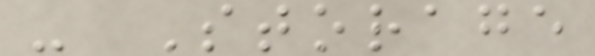- Storage
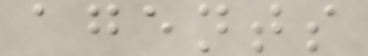agents
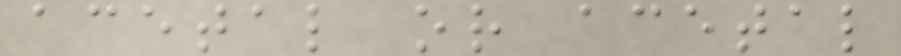acetal or acetal
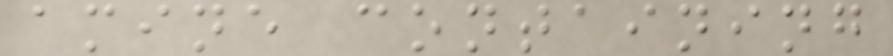amine containing
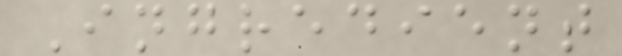Ingredient
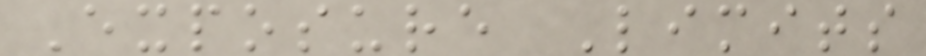Exposure Limits
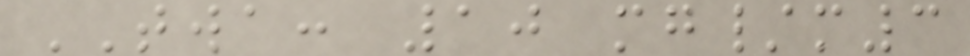TWA: 10 mg/m3
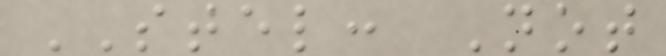STEL: Not
